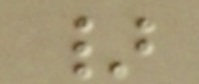}
